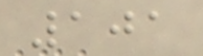101
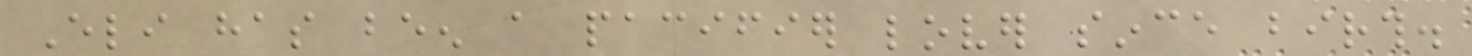Eli has been a pacifier lover since birth.
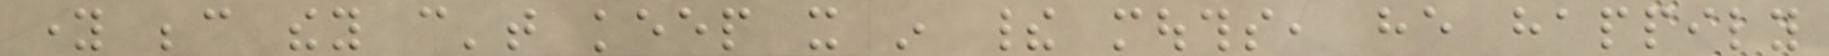young because they can't keep it in their mouths, he happily
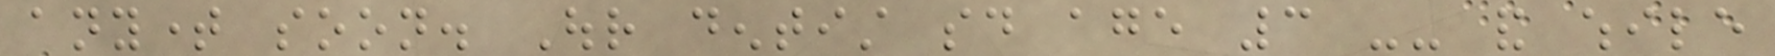anytime soon. Our dentist said age 3 -- and while
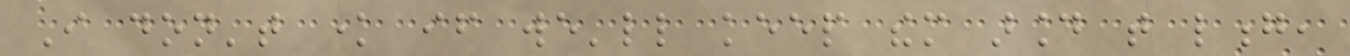I don't know if we'll keep them around that long,
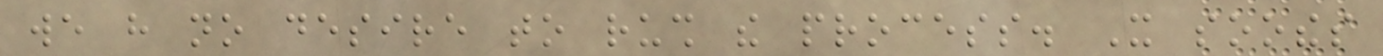we have no desire to rush the process. It soothes
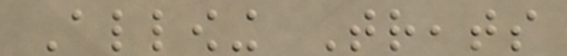Allowing Treats
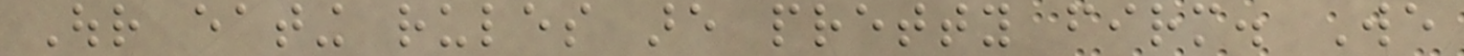Our eating rules are pretty firm. We
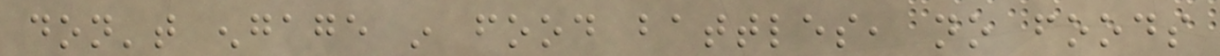don't engage in food battles, no foods
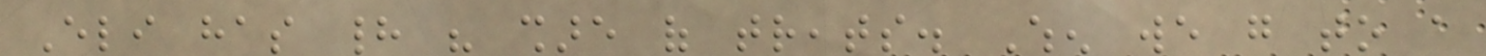Eli has had his share of treats. When we go to a
